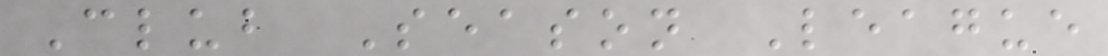Club Season League
